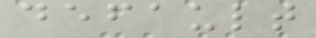default
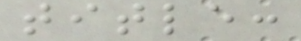title:
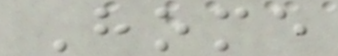Home
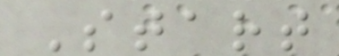Start
